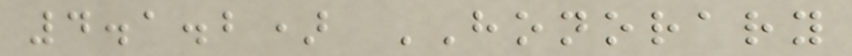4.1.2) HONORARY
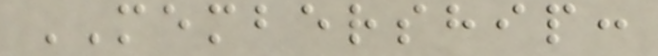MEMBERSHIP:
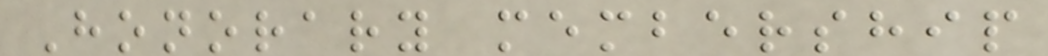Honorary membership
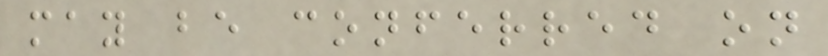may be conferred on
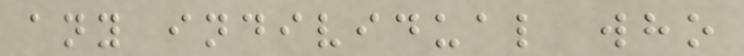any individual who
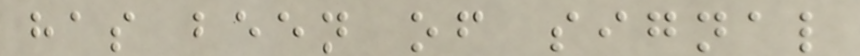has been of signal
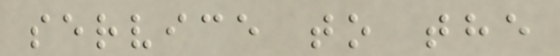service to the
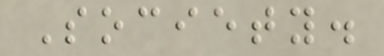Society.
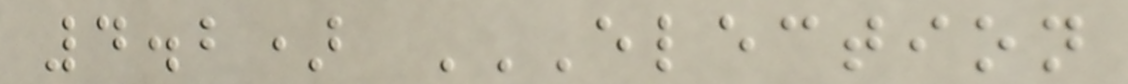4.2) ELECTION
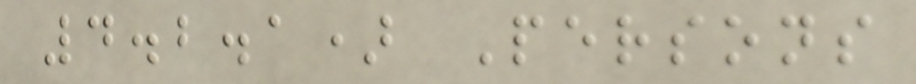4.2.1) Persons
